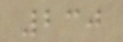230
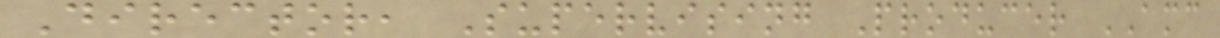Director, Supervising Producer AMC
